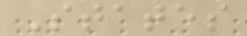States
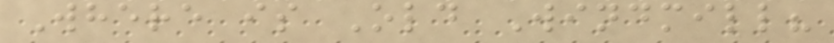Where is Old Windmill?
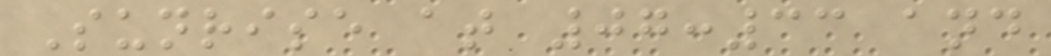Sunrise at 07:33 and
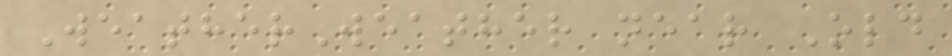WeatherWeather near Old
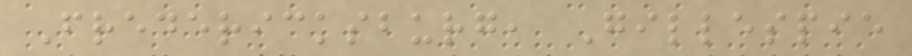Fredericksburg, Gillespie
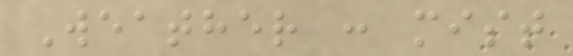Weather : mist
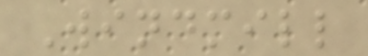Windmill
